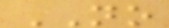NO
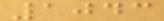1043
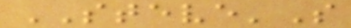STEVE'S
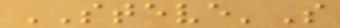STEVE'S
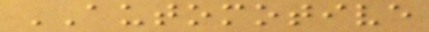AUTOMOTIVE
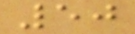50
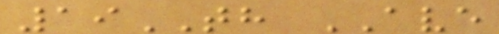19TH AVE
